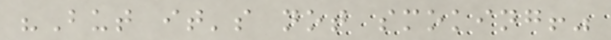"But it's not smoking!"
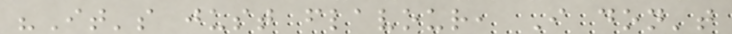"It's just flavour, I don't
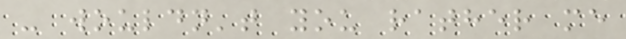- wouldn't you rather me
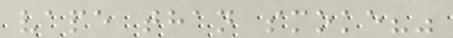vape than smoke?"
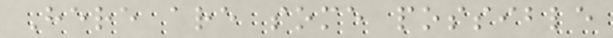Here are some possible
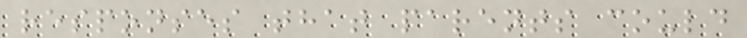responses that parents could
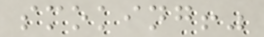smoking!"
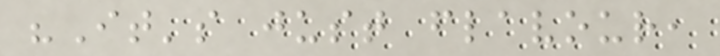"It's just flavour,
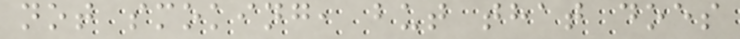not smoking, but that does
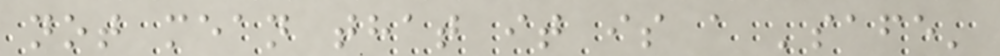not mean that it is a 'safe'
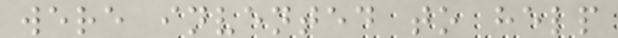were invented to help
